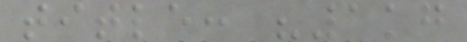title: "1kg
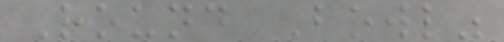Round Bowl"
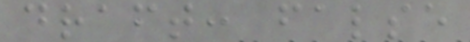draft: false
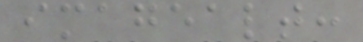imagealt:
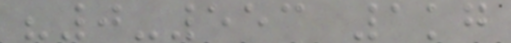"0-553 1kg
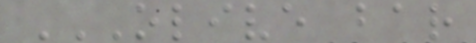OLIVE BAR
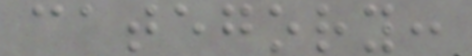category:
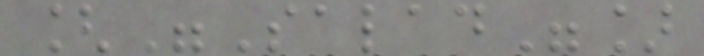["Salad"]
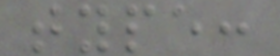type:
